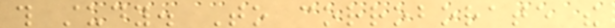this study. To corroborate the
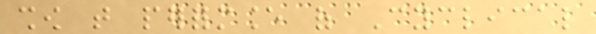show that performance of Cyclical
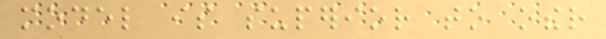model is superior to other
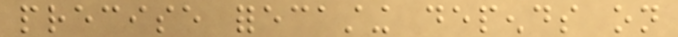precise forecasting depends on
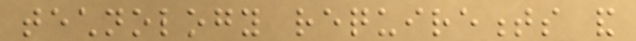technology requirements and
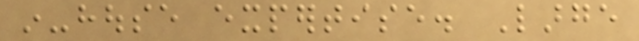in-house expertise. Large
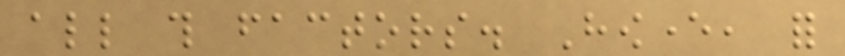all this factors. However, for
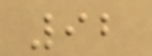92
